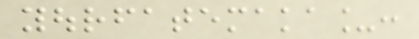yourfatemaka_:
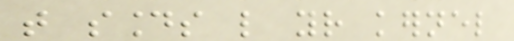that sounds like your kernel
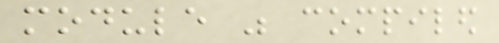module was compiled
